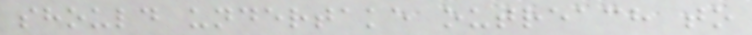should undertake outreach to
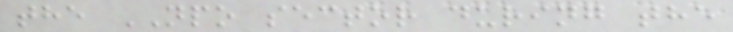the NPO sector during the
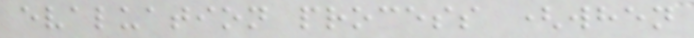evaluation process (when
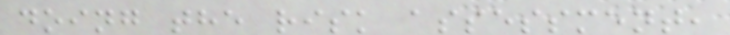doing the risk assessment,
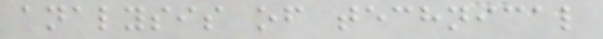analysis of technical
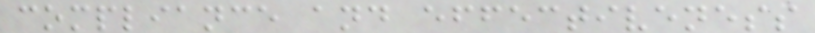compliance and effectiveness
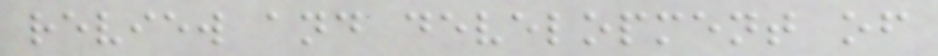review and development of
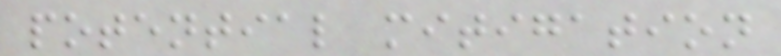potential mitigation
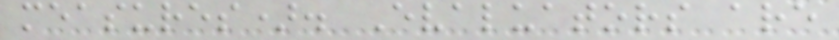measures). Evaluators are
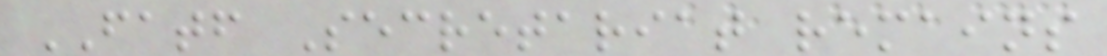FATF Secretariat remains
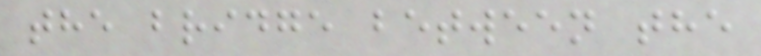the bridge between the
